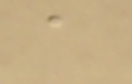a
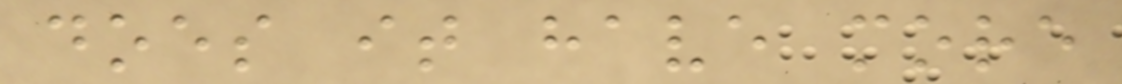does it have more
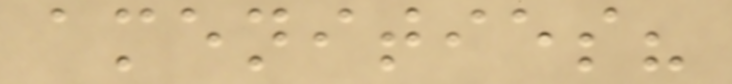amenities?
